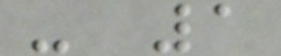- 1
